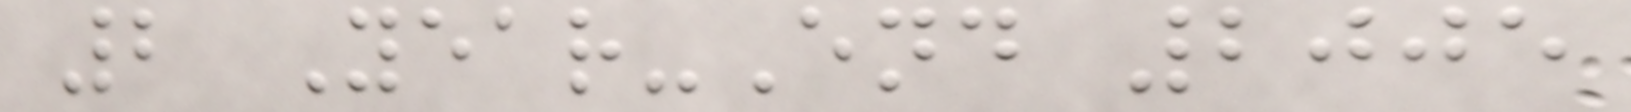2 Year-End 2005
